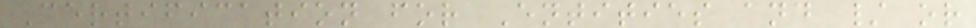Certification for Entities and / or
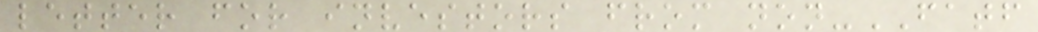letter for investors from non-FATF
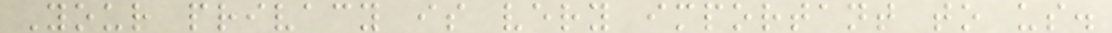Your privacy is very important to us.
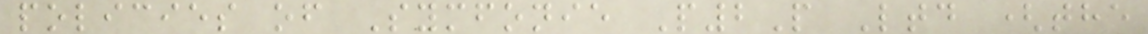policies of Symfonie P2P Ltd (the
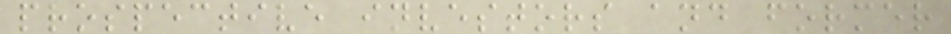prospective investors and former
